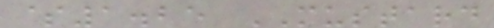$1.25 MUSTARD
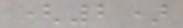(2)
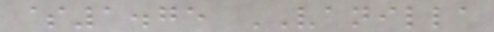$1.75 VANILLA
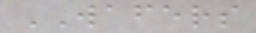WAFERS
